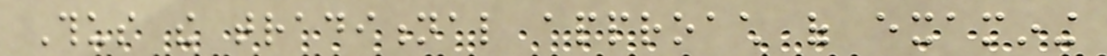Thus the traditional approach of examining
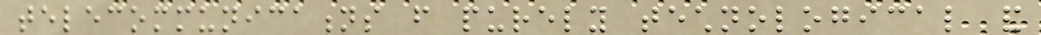telecommunications from purely technological and
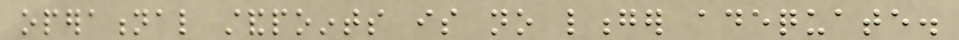operational standpoints is no longer adequate.
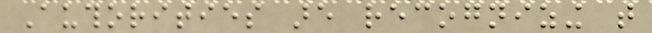Authorities are recognizing that
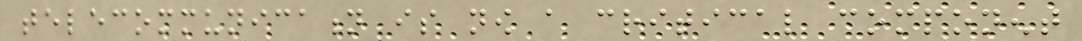telecommunication is now a critical component
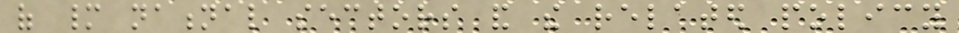of many national sectors and the related policy
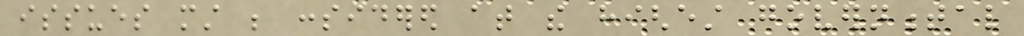issues must be considered at the highest governmental
